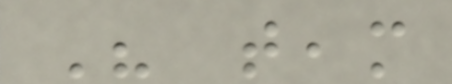His team
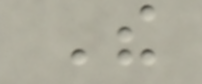The
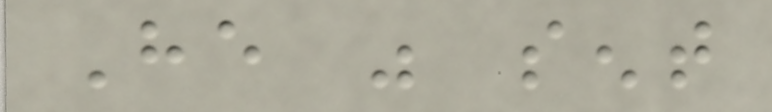He was sent
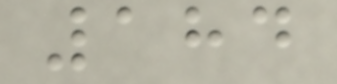184
